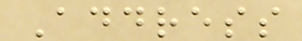Address
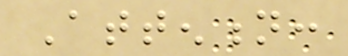Attention:
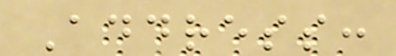Address:
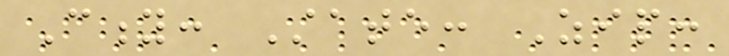City: State: Zip:
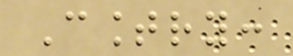Country:
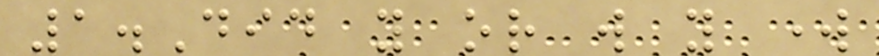1.Did you or will you work
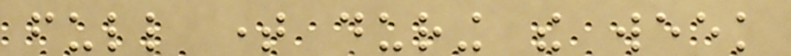full time during the week
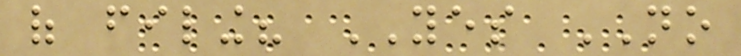of filing? YES NO
